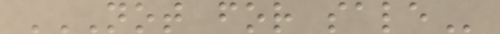NOT FOR SALE
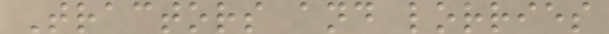Tractors and lorries
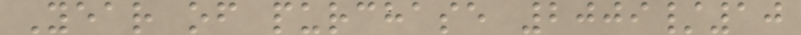Year of purchase 2009/10
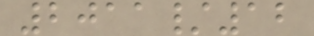2011/12
